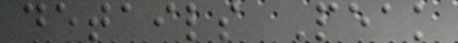details Peak
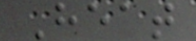Heat
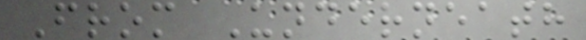From Underneath
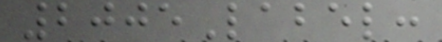2005Label:
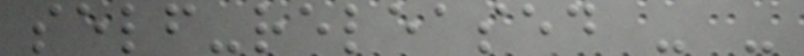self-released - -
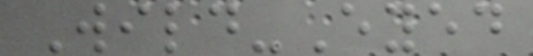Wild-Eyed
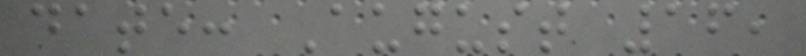date: August 16,
